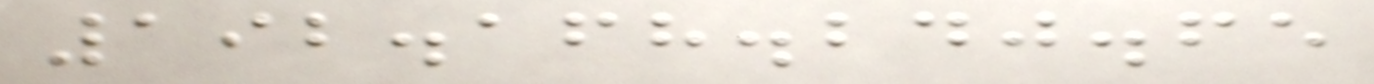192.168.240.65
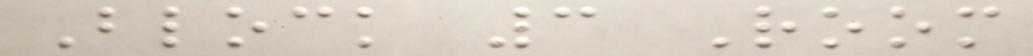Block 3 Room
